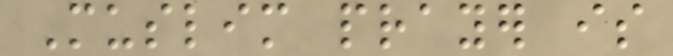Muslim prayer is
